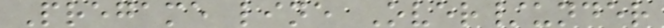Pregame line Over/under
